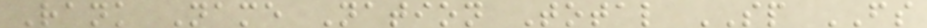Rank Name Nation Total SP FS
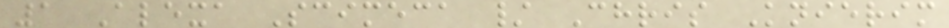1 Alexa Scimeca / Chris Knierim
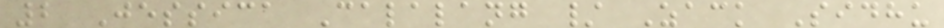2 Jessica Calalang / Zack Sidhu
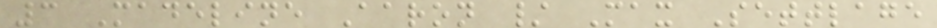3 Madeline Aaron / Max Settlage
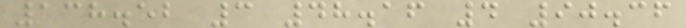138.52 3 48.16 4 90.36
